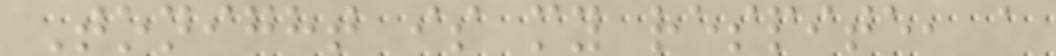Tonight is my respite, a
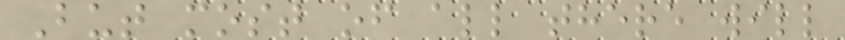But most of all there will
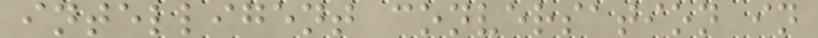intelligent conversation in
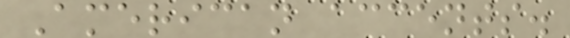American accents.
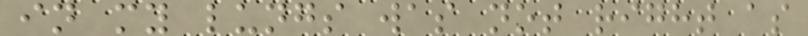in my lungs was not right as
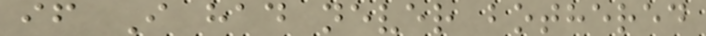if I had never bothered
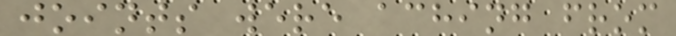joints were aching from
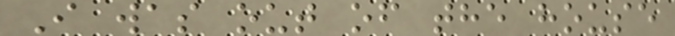I was out of the house
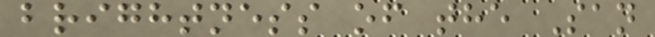brightness of the San
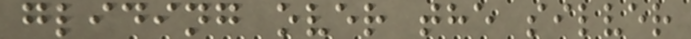gliding over the silver
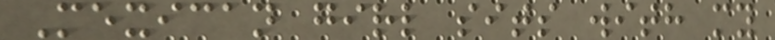Mexican girl sits with my
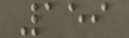159
